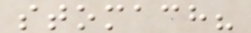stomach?
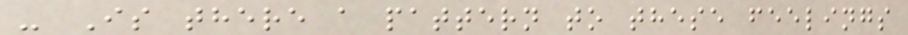- Is there a pattern to these feelings
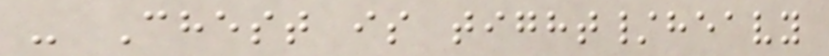- Chest is tight/heavy
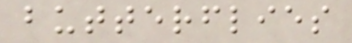butterflies
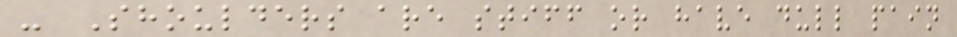- Shoulders are stiff or have dull pain
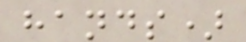hands)
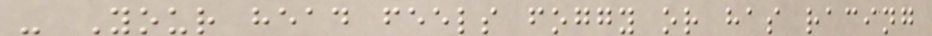- Your head feels foggy or has racing
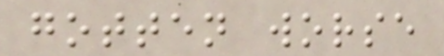gotten worse
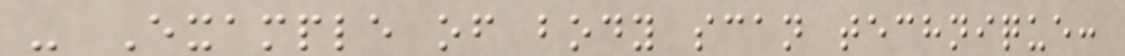- Example of body scan technique:
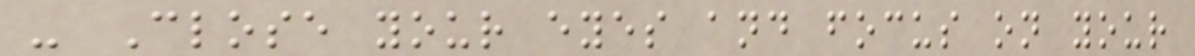- Close your eyes and focus on your
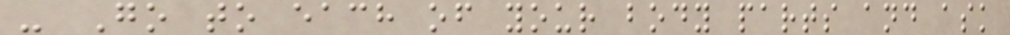- Go to each of your body parts and ask
